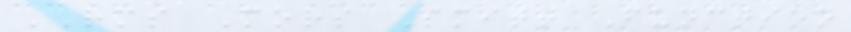RMS Mors Smitt Function
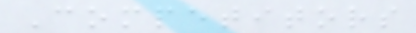Competitors
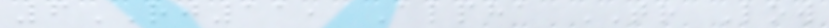6RJ11, Alpha TR Low
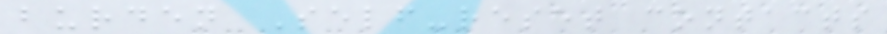burden Self-reset contacts
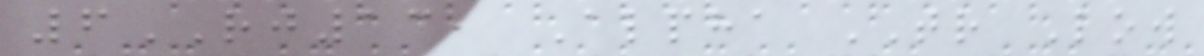6RJ13, Alpha TR Low
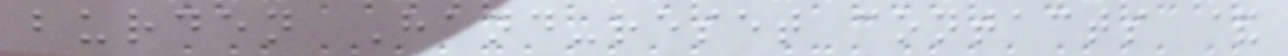burden Hand-reset contacts &
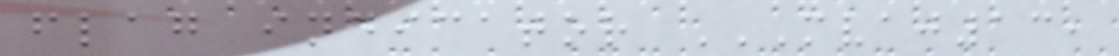flag indicator MVAJ13,
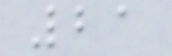21
